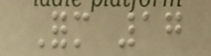Form 17
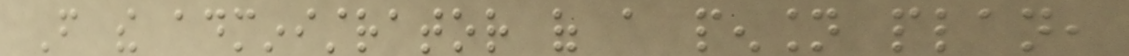From the administrator of a pension plan,
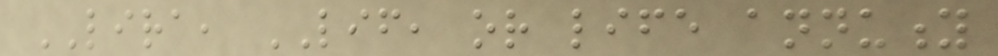LIRA, LIF, or life annuity
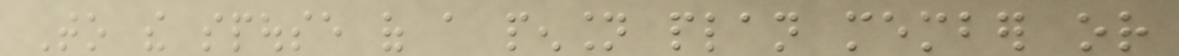To the spouse of a pension plan member or
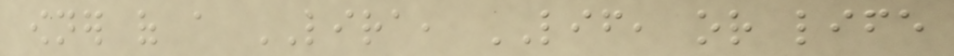owner of a LIRA, LIF, or life
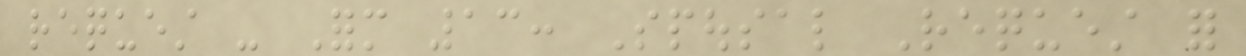request - Form 13: Spousal Request for
